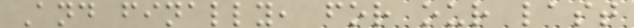And finally, for our last
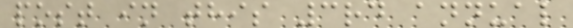post in this 3rd annual
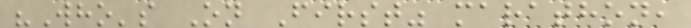"Who's On First" marathon,
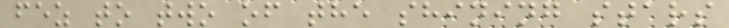fez to two of the shining stars
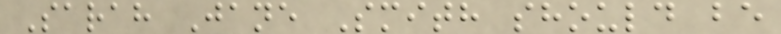Sarah Jane Smith should be
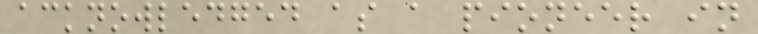acknowledged as a pioneer in
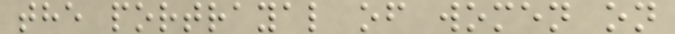the portrayal of women on
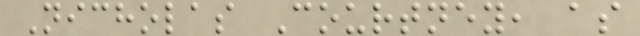Nicholas Courtney, as
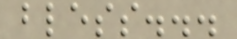bless...
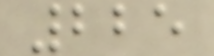225
